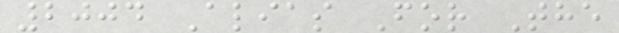2004 Alias For The
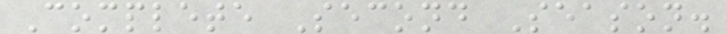Complete Second Season.
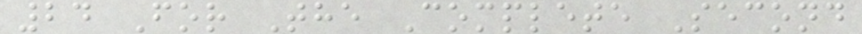24 For The Complete Second
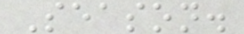Season.
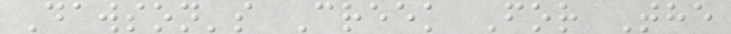Dawson's Creek For The
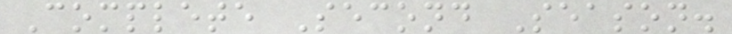Complete Second Season.
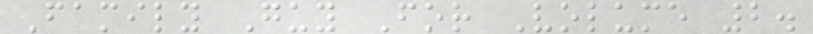Family Guy For Volume 2.
